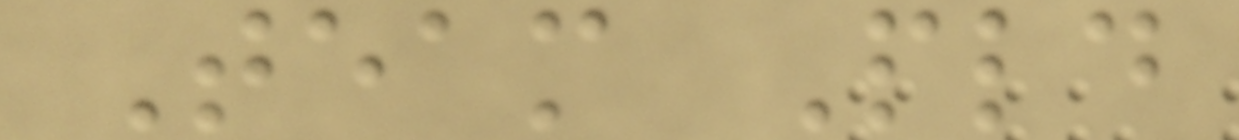Team Pld
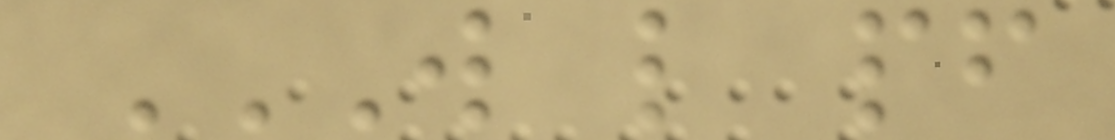W L PF
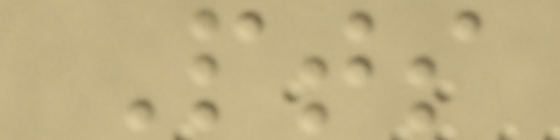Pts
